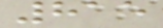815
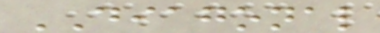DIAGONAL
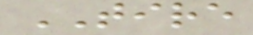TIRE
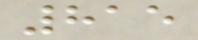815
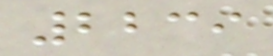2239
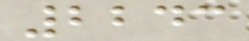2243
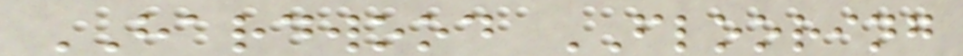HARDWOOD FLOORING
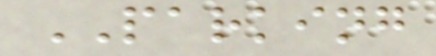PARKING
